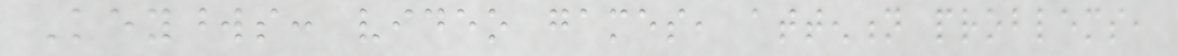Keywords: video games, attention problems,
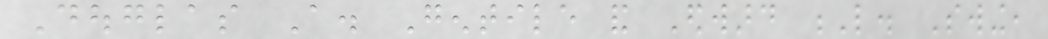Douglas A. Gentile and Edward L. Swing,
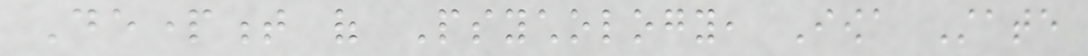Department of Psychology, Iowa State
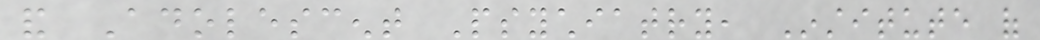and Adolescent Psychiatry, Institute of
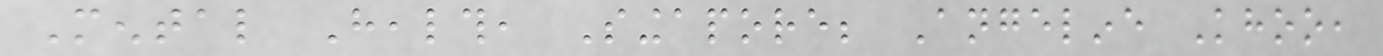Mental Health, Singapore; Angeline Khoo,
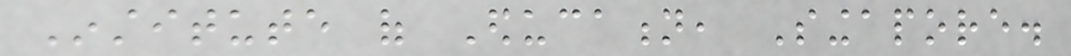Institute of Education, Singapore.
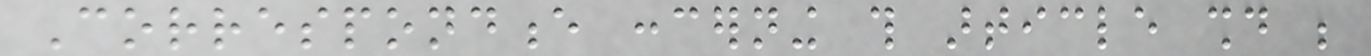Correspondence concerning this article should be
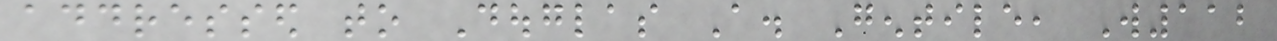addressed to Douglas A. Gentile, W112
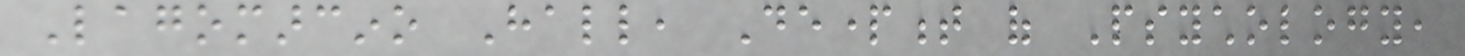Lagomarcino Hall, Department of Psychology,
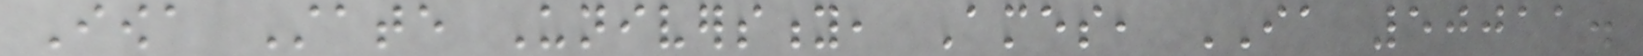Iowa State University, Ames, IA 50011.
